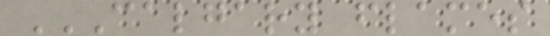CALGARY FLAMES
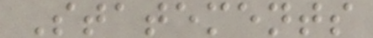Statements
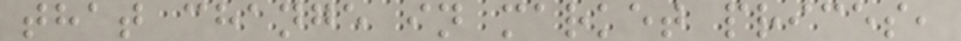that change in market prices,
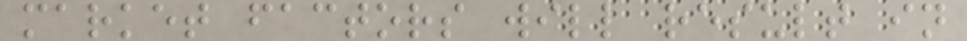market factors will result in
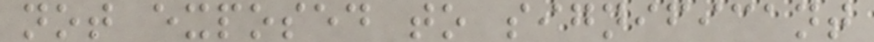not exposed to significant
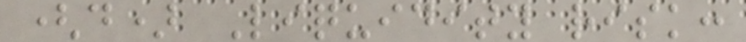(d) Liquidity risk:
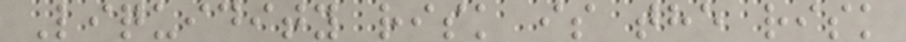Liquidity risk is the risk
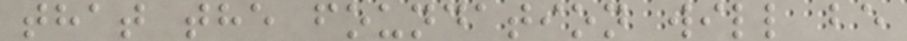that the foundation will be
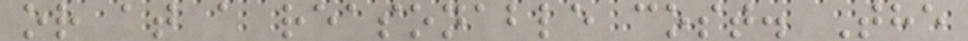or at a reasonable cost. The
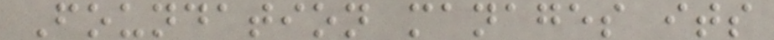Foundation manages its
